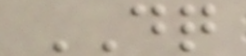DQ
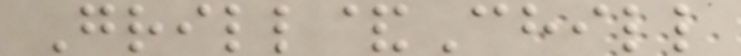Grill&Chill
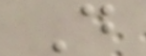D
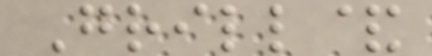Grill&
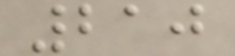210
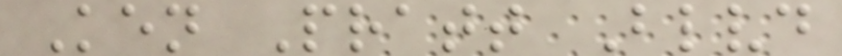Ken Pratt Blvd
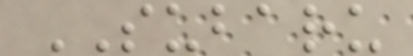SUBARU
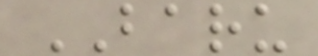BARU
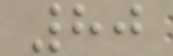80
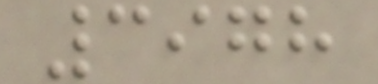3978
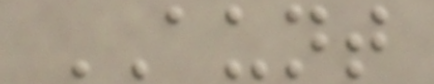AUNT
